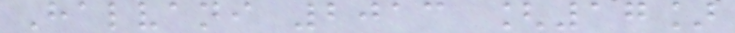Halvani 2013 [17]
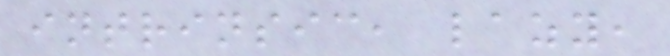intrinsic, lazy,
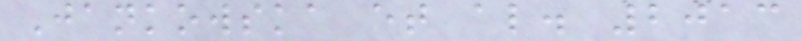Jankowska et al. 2013
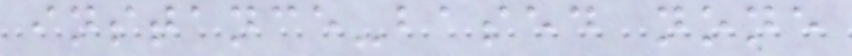instance-based none
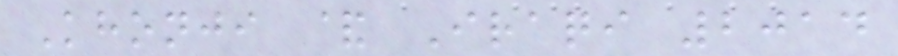Khonji & Iraqi 2014
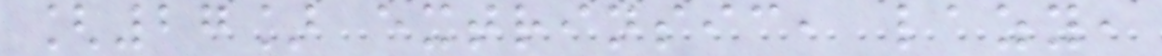[27] extrinsic, lazy,
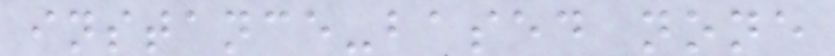instance-based none
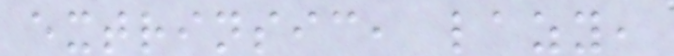extrinsic, lazy,
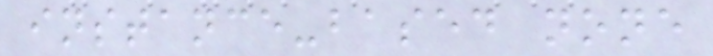instance-based none
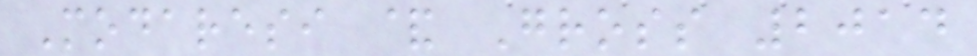Modaresi & Gross 2014
